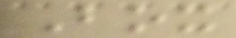Box
